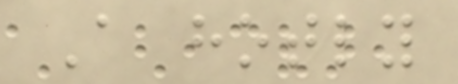A hotly
